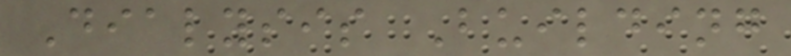Dialysis Building
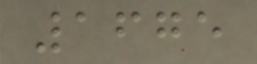1675
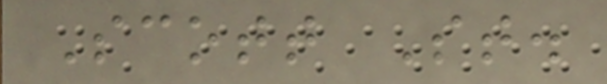Scott St.
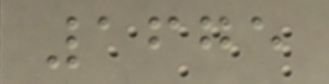1675
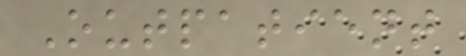Outpatient
